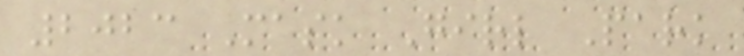2023 Mask Girl Park
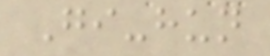Gi-hun
